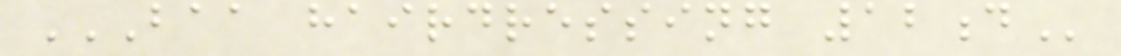BAA HAIRDRESSING 12D
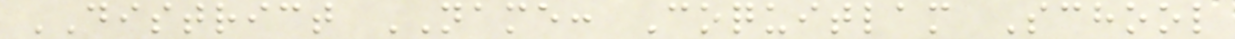DISTRICT NAME: Coquitlam School
